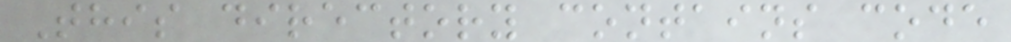This directory contains code
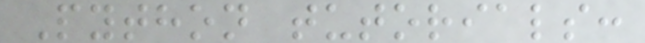Python tutorials:
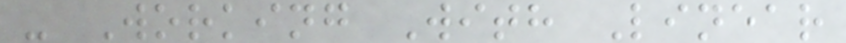- Working With Linear
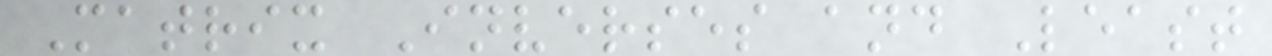Matrix Inverses and Least
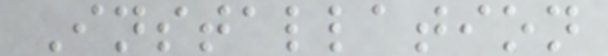Installation
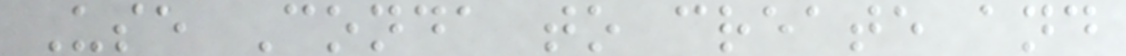Use Conda to create and
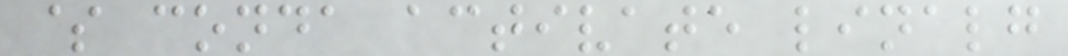$ conda activate linalg
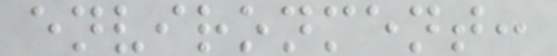environment:
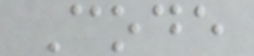Code
